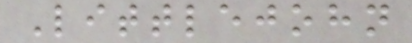Littlejohn
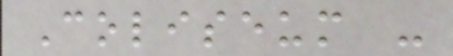Coliseum -
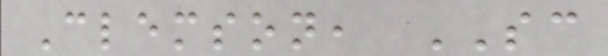Clemson, SC
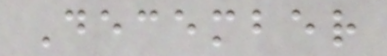December
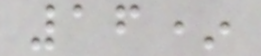16*
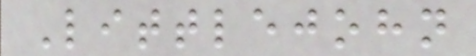Littlejohn
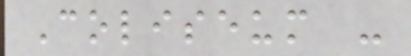Coliseum -
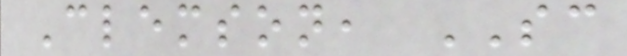Clemson, SC
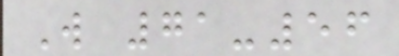W 71-56
